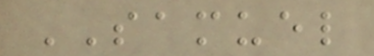SAMUEL
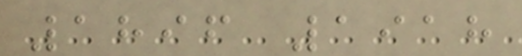1896 1918
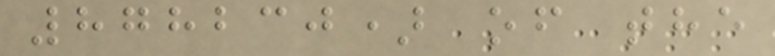878230) of the
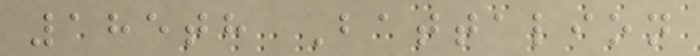185th Battalion
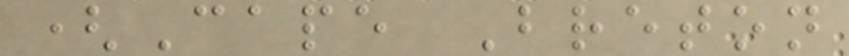(Cape Breton
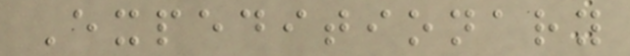Expeditionary
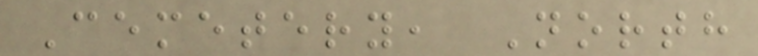Cemetery, North
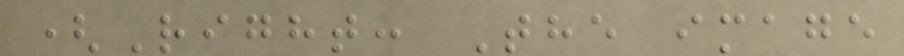(Right: The image
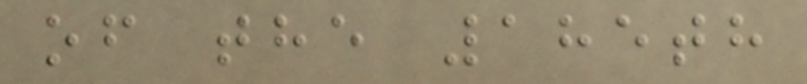of the 185th
